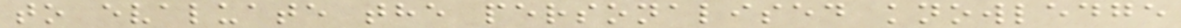to evaluate the personalised knowledge
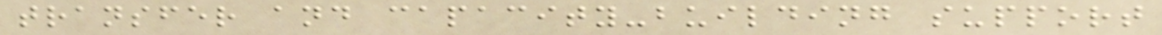transfer and capacity-building support
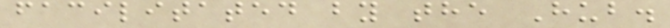facilitated by the Hub.
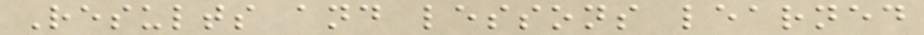Results and lessons learned
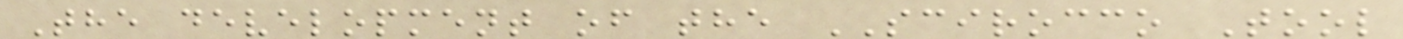The development of the SCIROCCO Tool
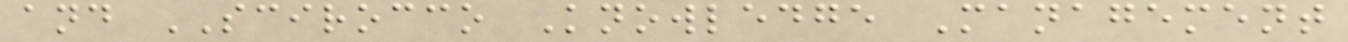and SCIROCCO Knowledge Management
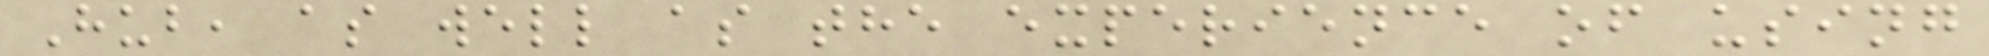Hub, as well as the experience of using
